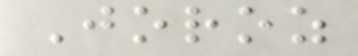Joroz
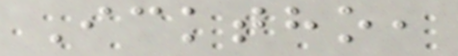Icktho,
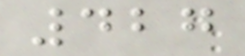427
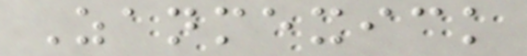Zanmexick
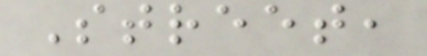Street,
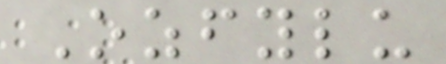Ozfylu
